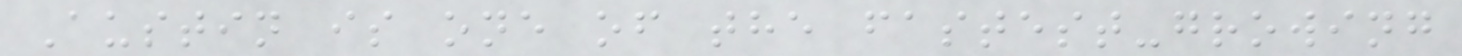Austin is one of the fastest-growing
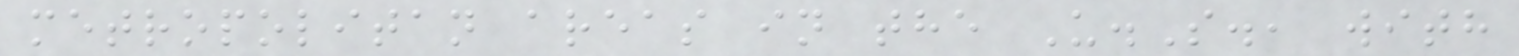metropolitan areas in the U.S., with
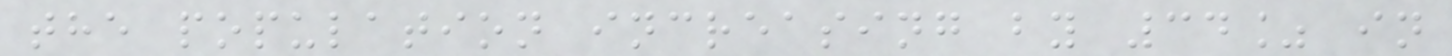the population increasing by 34% in
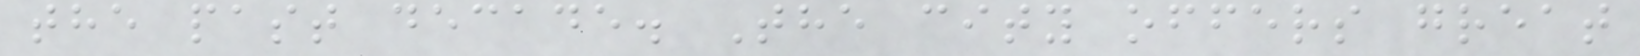the past decade. The city offers great
